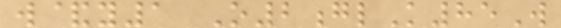w&y1 O2glK85W
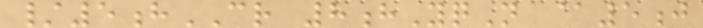/5hCR 8hYqN @5j
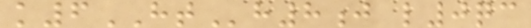k6HTh8j l0qc
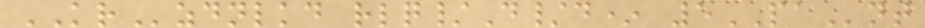KRzdnlkd rlq/D/d* 5PAnt
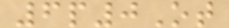6p0Ot
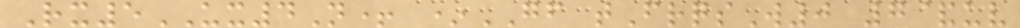Rx5UX4N+ *GF tFrqsW0 7&uv
